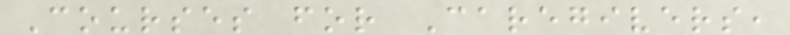Courses for Caregivers,
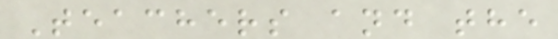Teachers and the
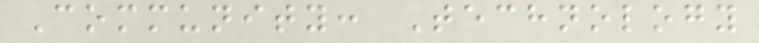Community: Technology
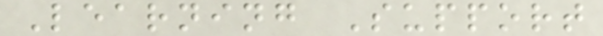Learning Support
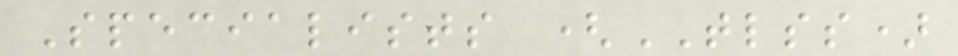Specialists (TLSS)
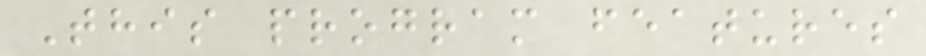This program features
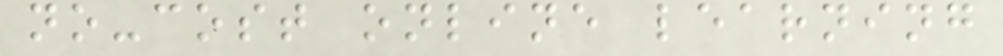no-cost online learning
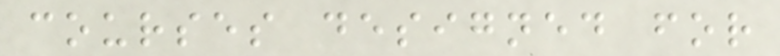courses designed for
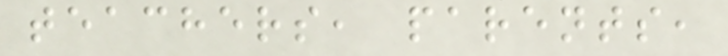teachers, parents,
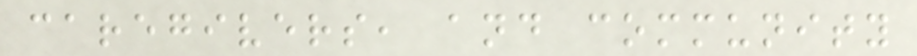caregivers, and community
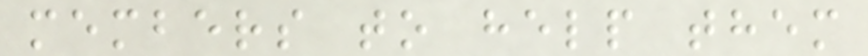members to help them
